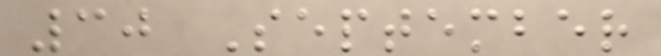30 September
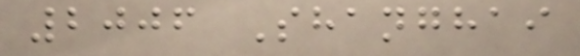2006 Shanghai
